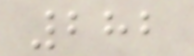282
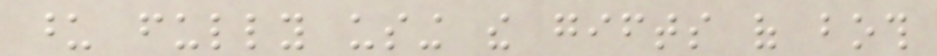upon fully using the gifts of both
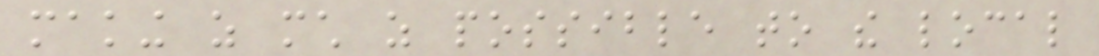making as much as possible to the local
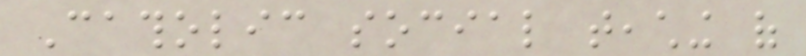Catholic social teaching of
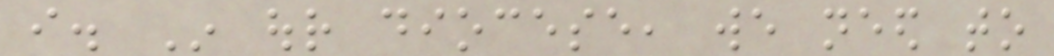i. In our diocese, we need to
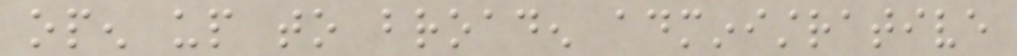open up to broaden administrative
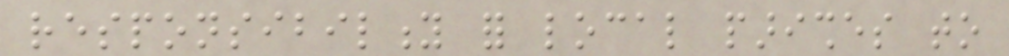responsibility for local parishes to
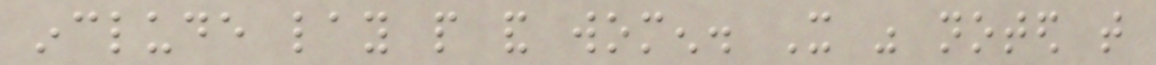include lay people and women. It was noted that
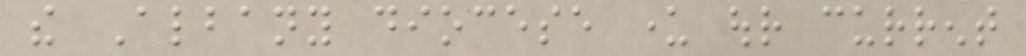the Albany diocese under our current
